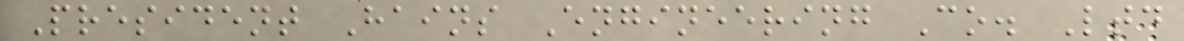President Hains Engineering Co. Ltd
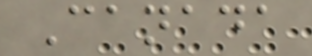Canada
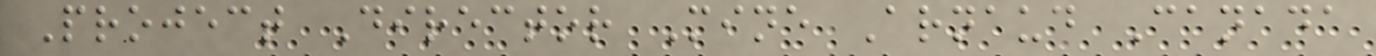Project Director Mine Arnaud Canada
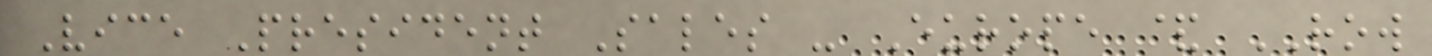Vice President Sales - Europe & ROW
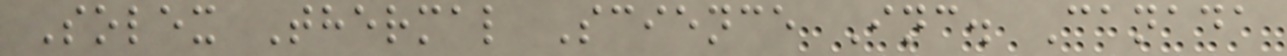Solex Thermal Science Inc. Canada
